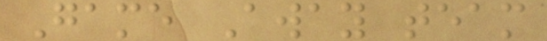Game Away team
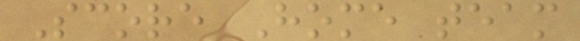Score Home team
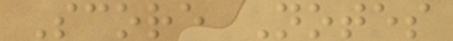Score Notes
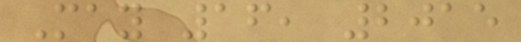May 16, 2015
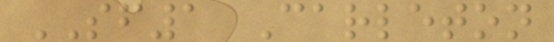SF1 Carleton
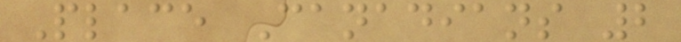Place Canadians 2
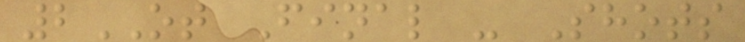2OT Final - Shots
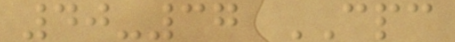40-37 CPC
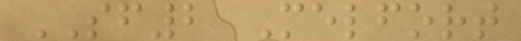SF2 Melfort
